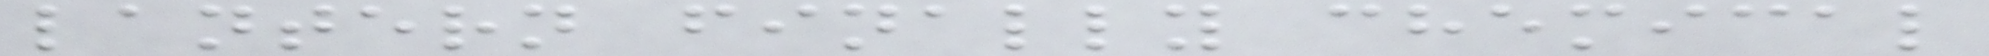lantern finally chemical
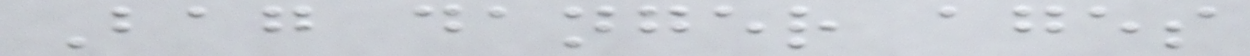Bag danger ages
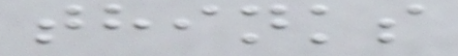thinks
